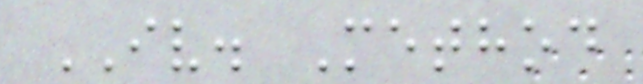IV. Method
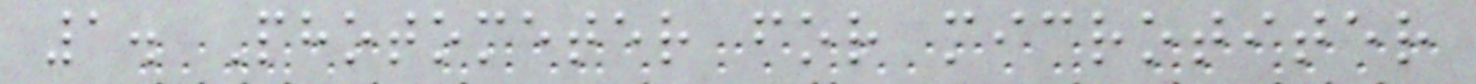1. Photometer for microtiter
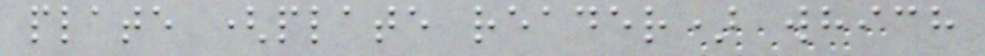plate (plate reader) which
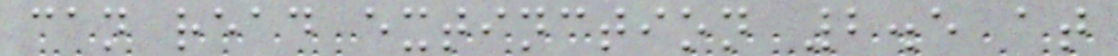can read extinction 2.5 at
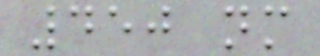450 nm
